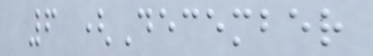6 (December
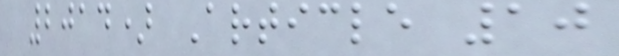2014) Article 10
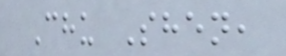Chu Shen,
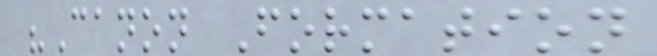"Canon Formation
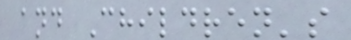and Children's
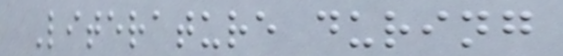Literature during
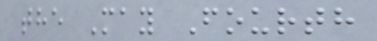the May Fourth
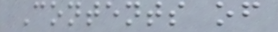Contents of
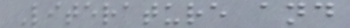Literature and
